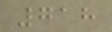718
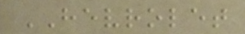HEVROLET
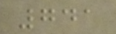741
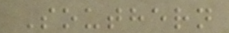Southern
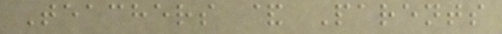Teachers & Parents
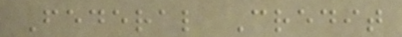Federal Credit
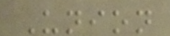Union
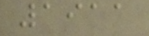1911
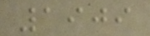1909
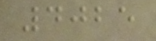4025
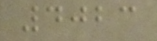4023
